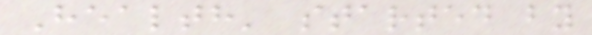Health' started by
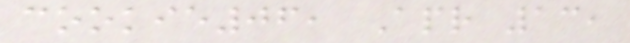cookie06, Apr 13,
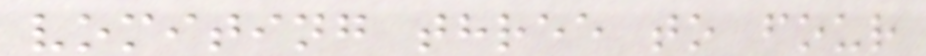vomiting three to four
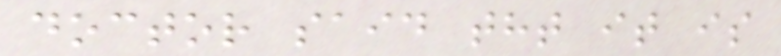doctor said tht it is
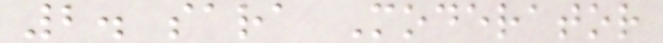2. sara Moderator
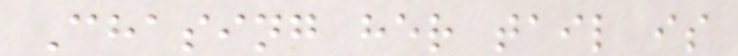Chasing her tail is
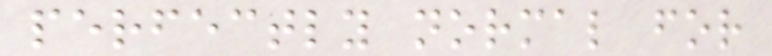perfectly normal for
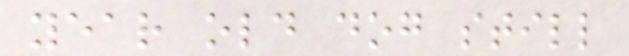year old dog still
